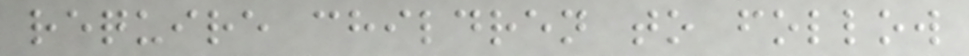require children to follow
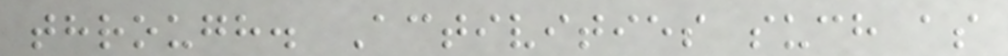through. Activities such as
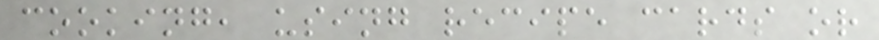cooking, using recipe cards or
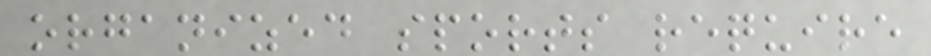organized sports require
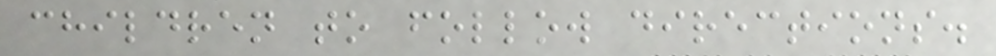children to follow directions.
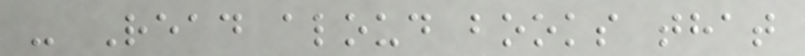- Read aloud books that
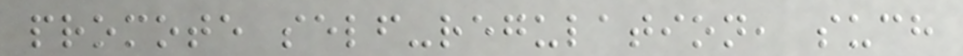promote self-regulation, such
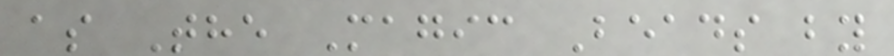as The Magic Beads by
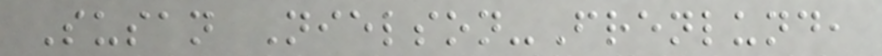Susan Nielson-Frenlund,
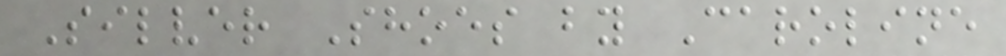Silver Shoes by Caroline
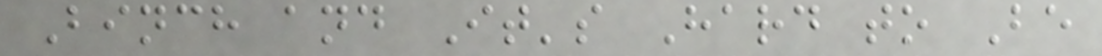Binch and It's Hard to Be
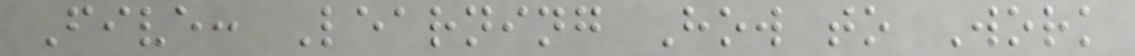Five: Learning How to Work
